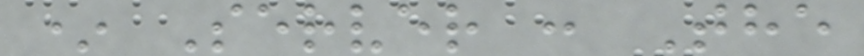* Server : The
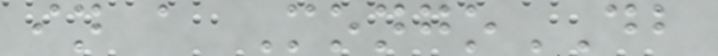in a MongoDB
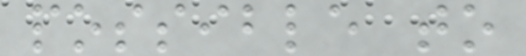possible to
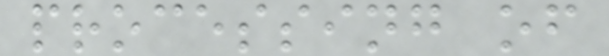processing of
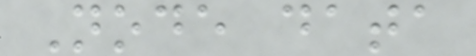Node data
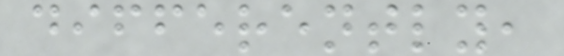differently,
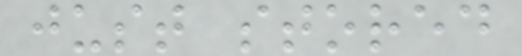just stored
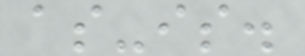as-is.
